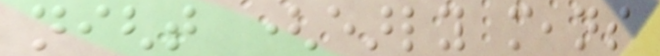night (early means
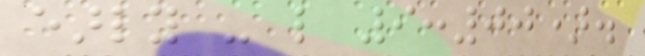early - like 9:00).
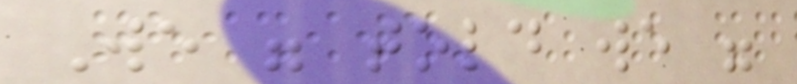We were told we were
